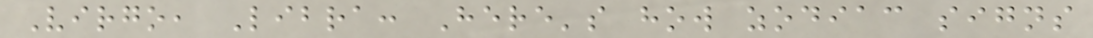Virgo, Libra: Here's how zodiac signs
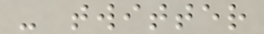- twitter
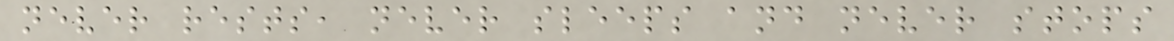never rests, never sleeps and never stops
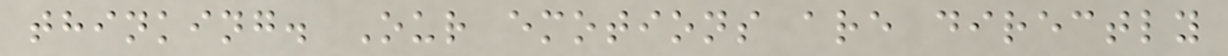thinking. Our emotions are directly
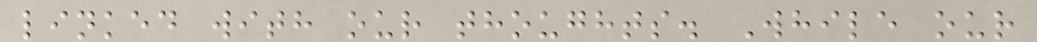linked with our thoughts. While our
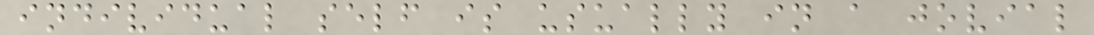individual self is usually in a jovial
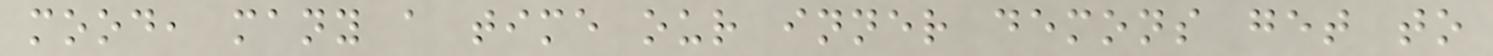mood, many a time our inner demons get to
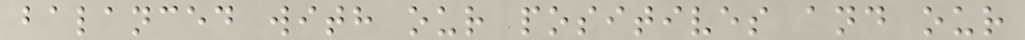balanced with our positives and our
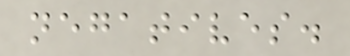negatives.
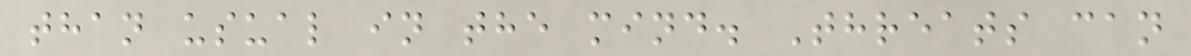than usual in the mind. Threats can
